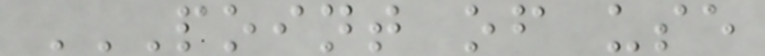POINT OF USE
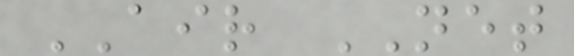AIR NET
